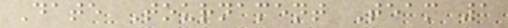Date Tournament Team 1
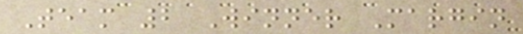Team 2 Winner Margin
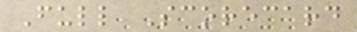Full Scorecard
